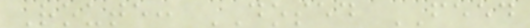Route: DOSED FEED
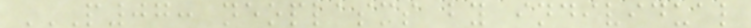P07: NEOPLASMS BY INDIVIDUAL
